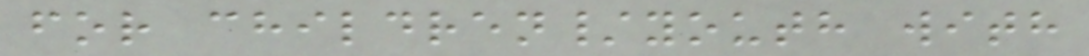for children/youth with
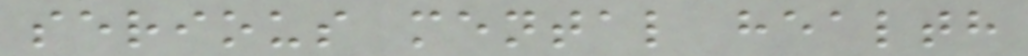serious mental health
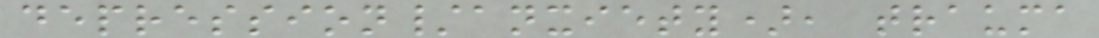depression/anxiety), trauma
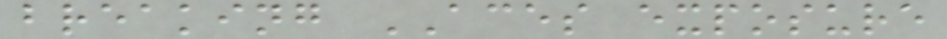breaking ACES exposure
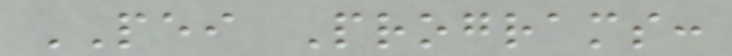PEI Programs:
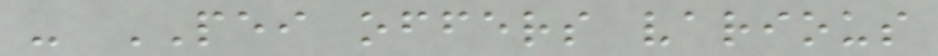- PEI offers various
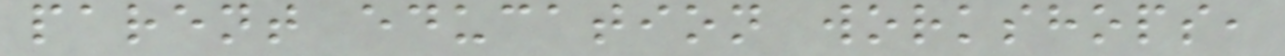parent education workshops,
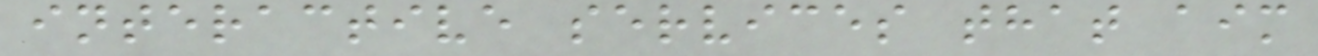interactive services that aim
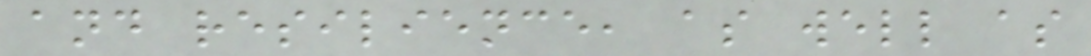and resilience, as well as
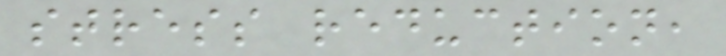stress reduction,
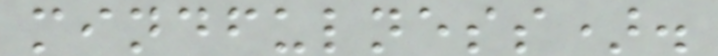mindfulness).
